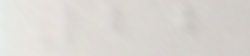22
